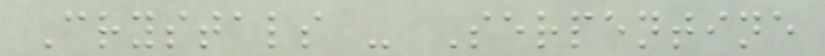Crystals - Serpentine
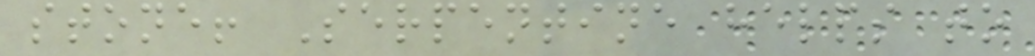stone! Serpentine helps to
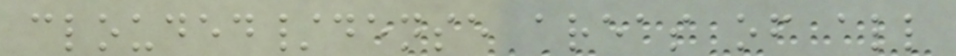clouded/dense areas of all
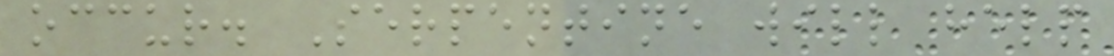occur. Serpentine will help
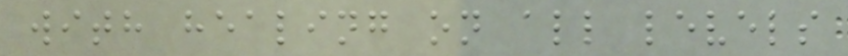with healing on all levels
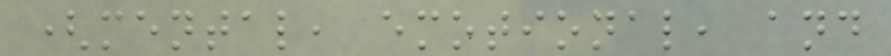(mental, emotional, and
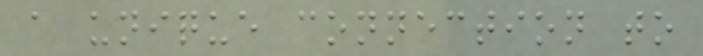a unique connection to
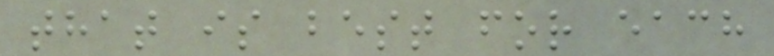that is best for each
